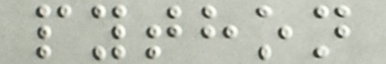python
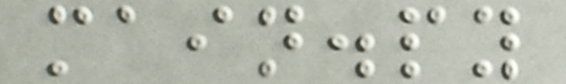main.py
